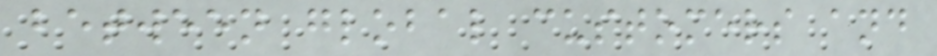between global customers and
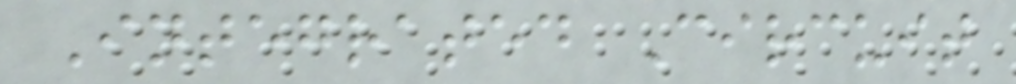Integrated Circuit
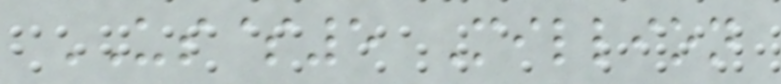US$5 Million
